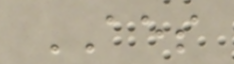AES
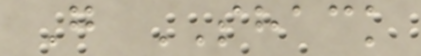G SHACK
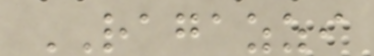RAGAZZI
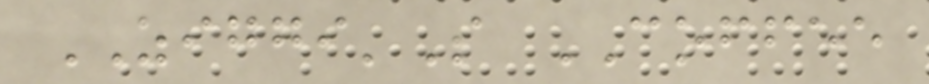ZIGGI'S COFFEE
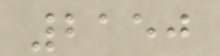2150
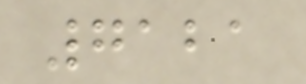7121
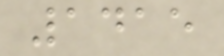1415
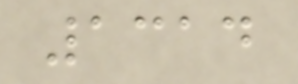1314
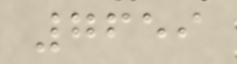7659
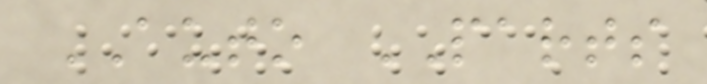AUTO PARTS
